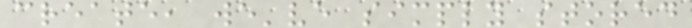create, we've simply stored
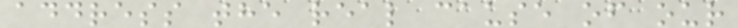address the real cause of our
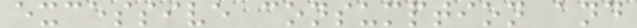excessive consumption and
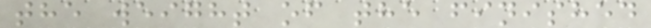the weight of the finished
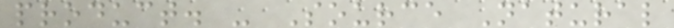product. - Source Natural
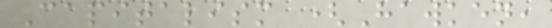Capitalism (Hawken,
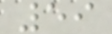59
